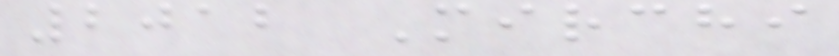2012 Mirchi
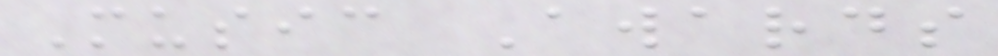Music Awards
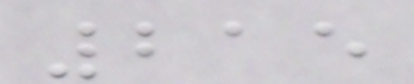215
